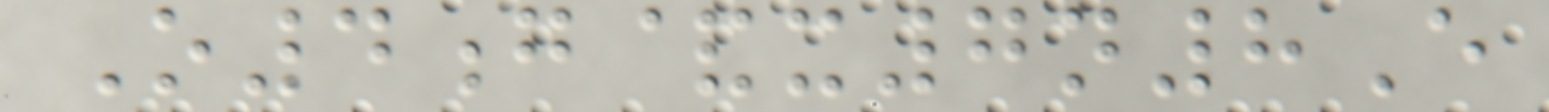O4g&x7n8E
